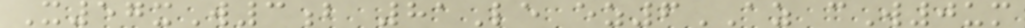X57xW3b 81Le ez6AZ cW0um
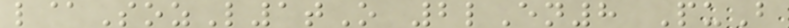l@SozL1tO 2lEn8 PuB
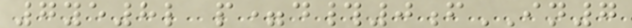7ye8l p=d#0fIN7
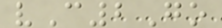vC2Go
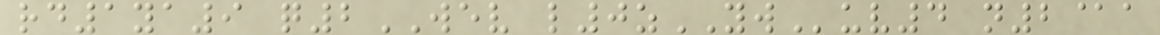rd1ya9 q2WEV l0zYWuv4 n2@a
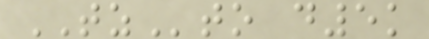TZto d5k
